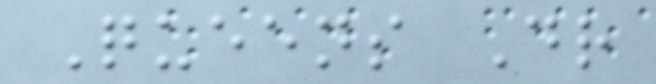Queens Dr
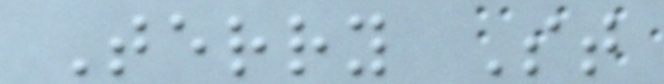Terry St
